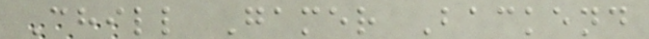Chill Gamer Backend
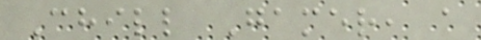Chill Gamer, a
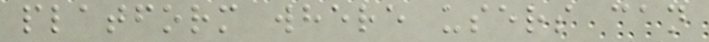platform where users can
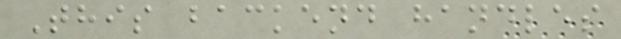This backend handles
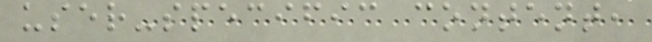user-specific content,
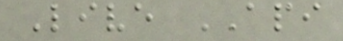Live API
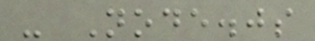- Node.js
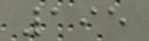195
